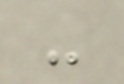-
